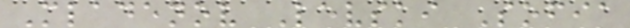Mladenov Levski Sofia
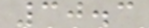30.3
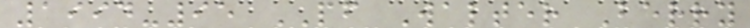1994-95 PF Walter Berry
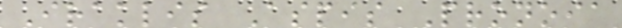Iraklis Aspis Pronoia
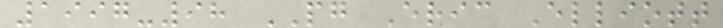1997-98 PG Eric Elliott
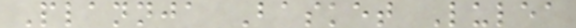Plannja Basket Lulea
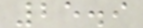25.9
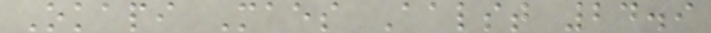Okapi Maes Aalst 24.9
